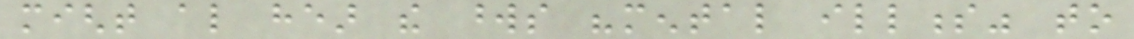might also hear the words "mental illness" to
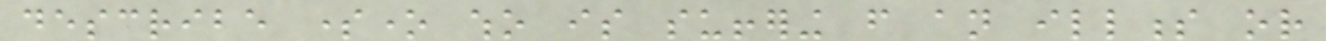describe someone who is suffering from an illness or
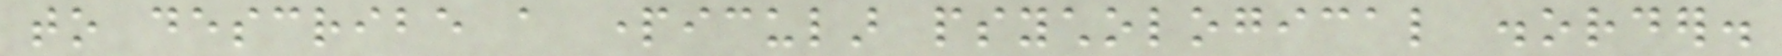to describe a particular psychological disorder.
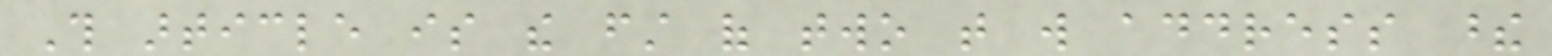This article is the first of two that will address these
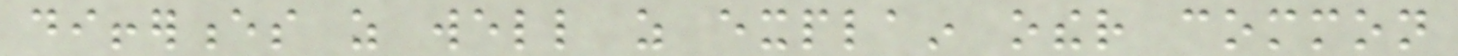differences as well as explain other common
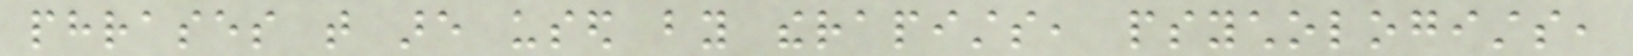phrases that are used by therapists, psychologists,
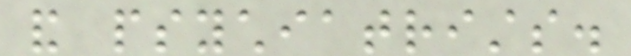and psychiatrists.
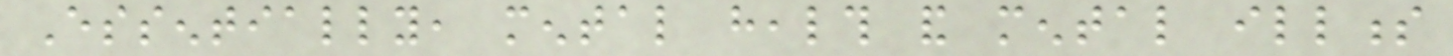Essentially, mental health and mental illness
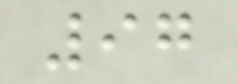97
